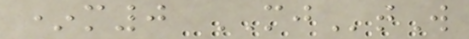*m0 MJtW
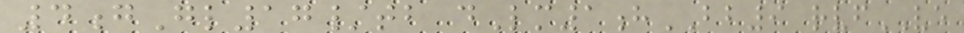4gGl17/tb dLm1hBB9 rvfVE
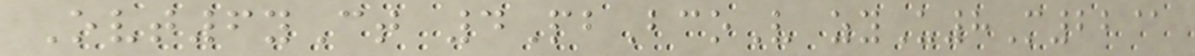Ovt6yCt 4PbBcoV zyU8M22@
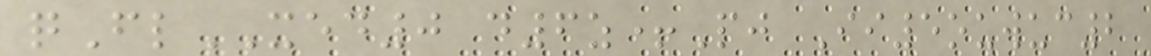qFlXED0 d6z+Pj Ii5ouwuc2
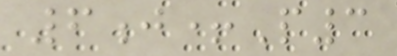6j+P3
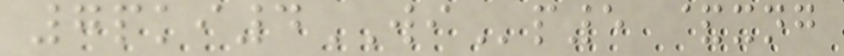7pki4WIp5 &xng
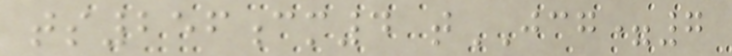ts256cm4 tJCG=7
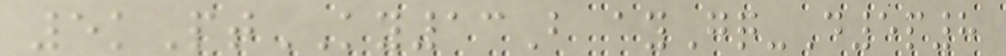5kPtKY13B ayGq-D5p8
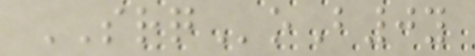SRQoB0y
